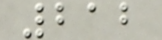212
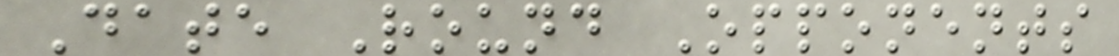Date Round Opponents
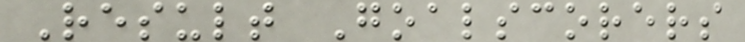Result Goalscorers
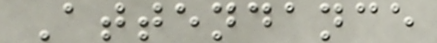Attendance
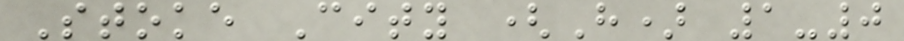Stoke City (H) 1-0
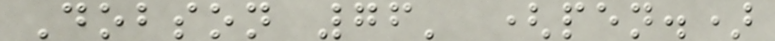Dobson 76' (pen.)
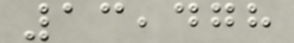13,478
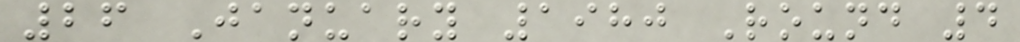26 January 1980 Round 4
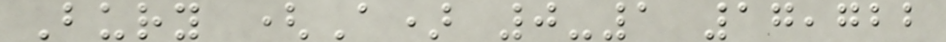Bury (A) 0-1 17,722
